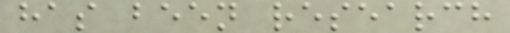has been research
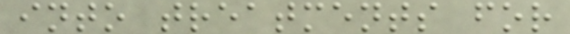into treatments for
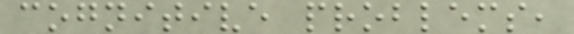cognitive problems,
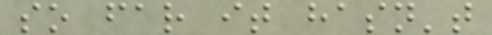so far it hasn't
